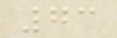73
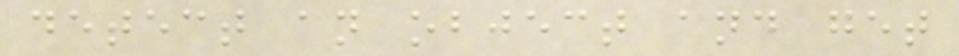detect an object and get
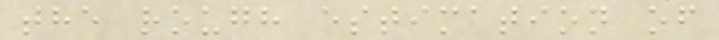the rough estimation of
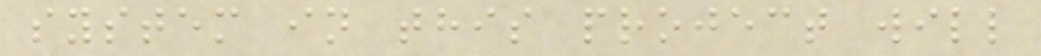system in this project will
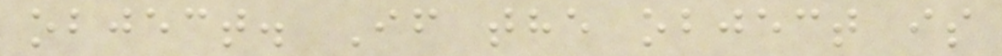object. If the object is
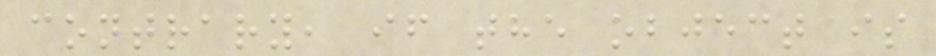contrary, if the object is
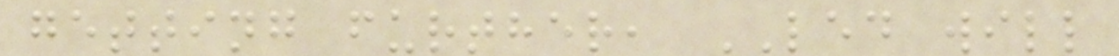getting further, LED will
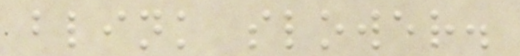blink slower.
